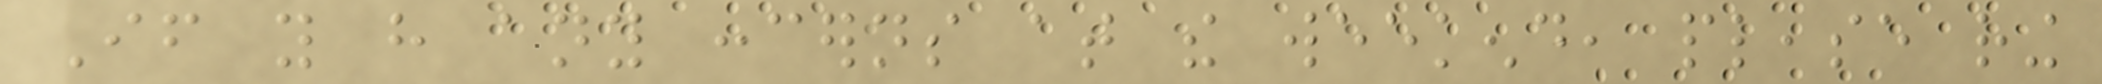If you have any concerns at the weekend, please ring
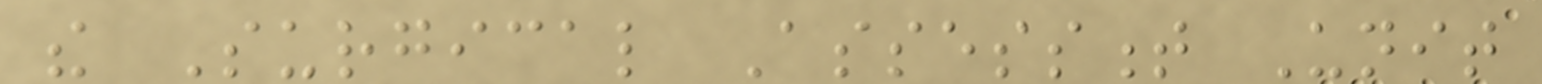the Surgical Assessment Unit
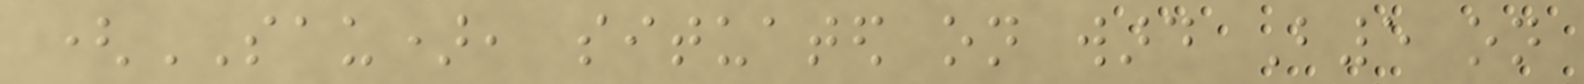(SAU), situated on ward B5 on
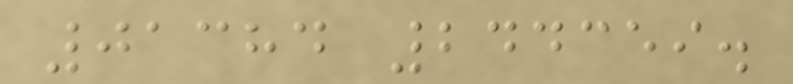01384 244359.
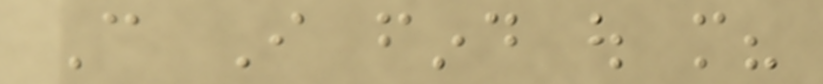Can I find out more?
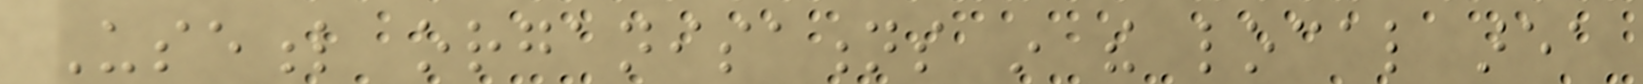Useful organisations in the local area
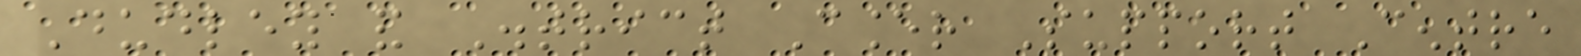Dudley and District Cancer Support Centre
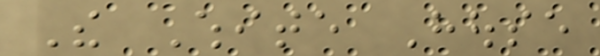The White House
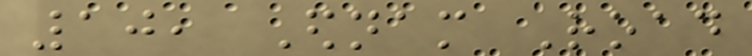10, Ednam Road
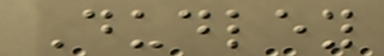Dudley
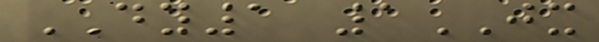DY1 1JX
